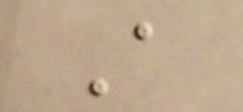A
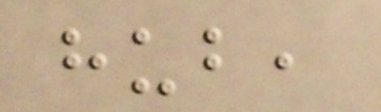hub,
